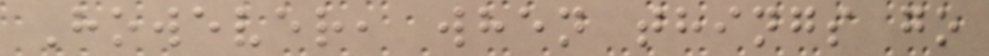However, when things go
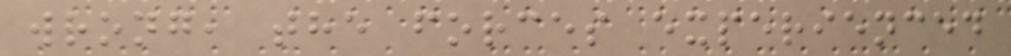wrong, the forces experienced
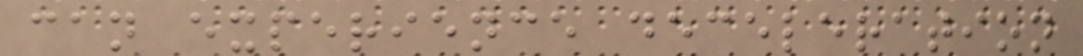can experience deceleration
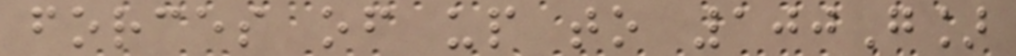forces of up to 100G]
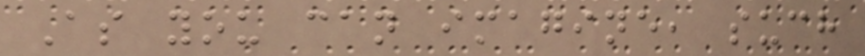As you can imagine, such
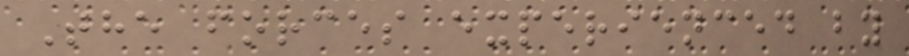The forces experienced by
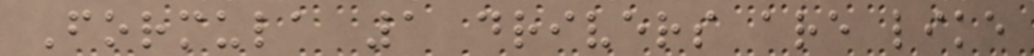Formula 1 drivers are like
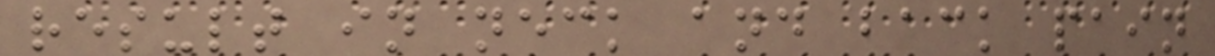result in neck and back pain
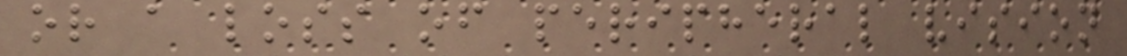or a loss of peripheral vision
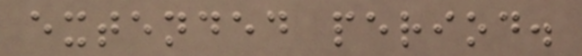extended period.
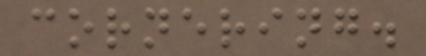cornering.
